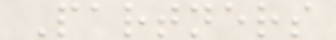Partners
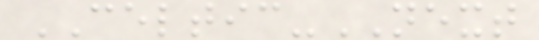CELTIC-NEXT
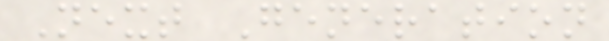Next Generation
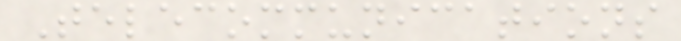Telecommunications
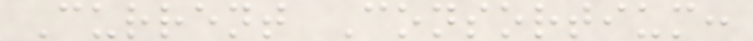Current Consortium:
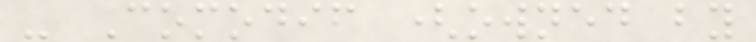- Comodif (owned by
